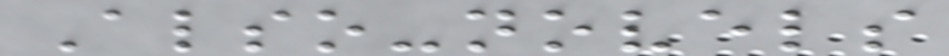Also-novels
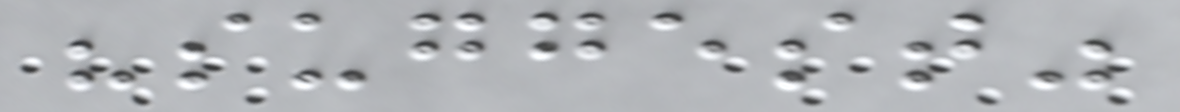"suggest"
